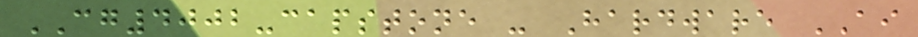CG4002-capstone - Hardware AI
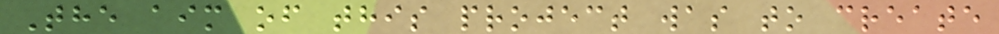The aim of this project was to create
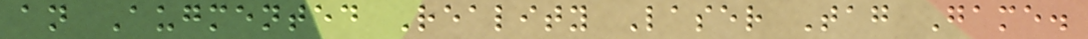an Augmented Reality Laser Tag Game.
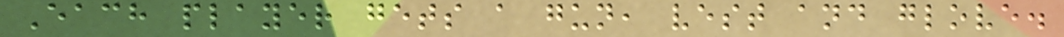Each player gets a gun, vest and glove.
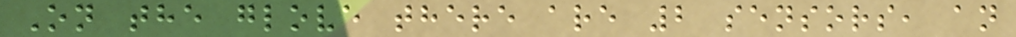On the glove there are 2 sensors, an
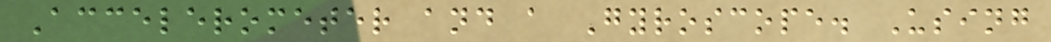Accelerometer and a Gyroscope. Using
